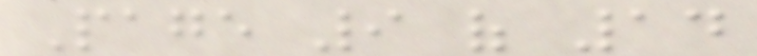Page 9 of 14
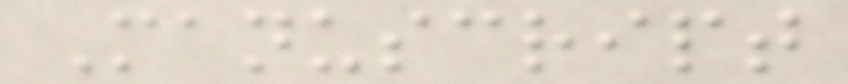Manuscript
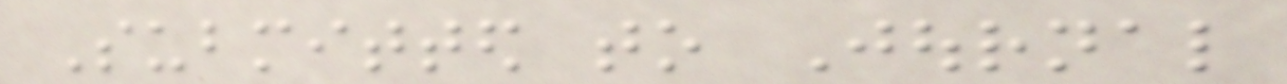Submitted to Journal
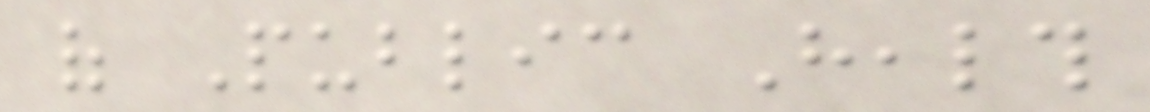of Public Health
